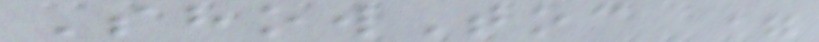ShowToc =
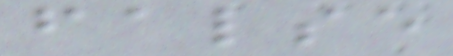false
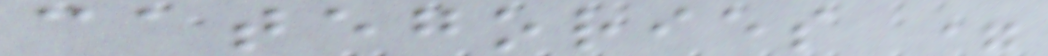categories =
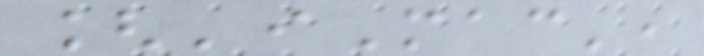['iMac',
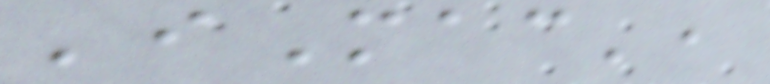'iMac',
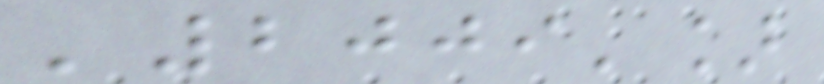'2009']
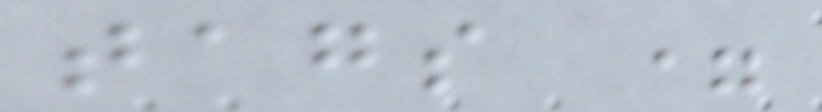tags =
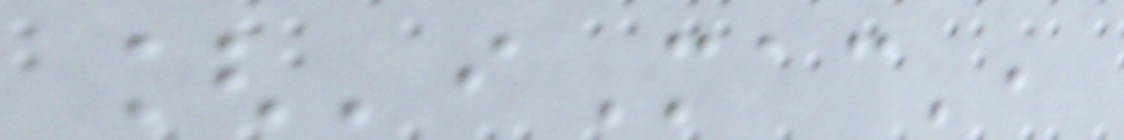['iMac',
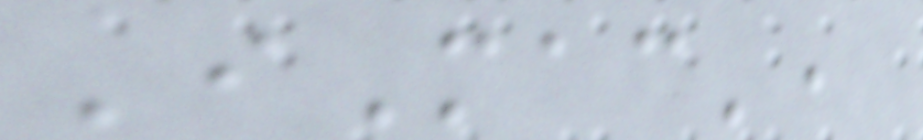'iMac',
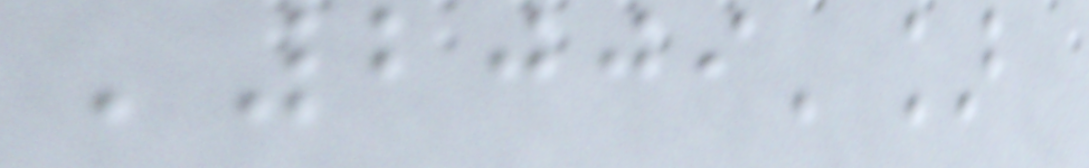'2009']
